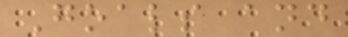Goals and
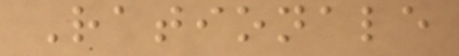Rationale
